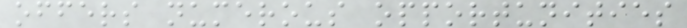offers numerous opportunities
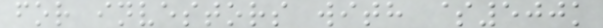for investors with $500k
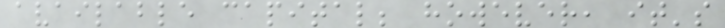available capital; however, it's
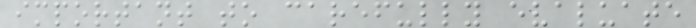important to carefully evaluate
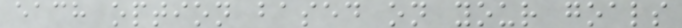each option based on your goals
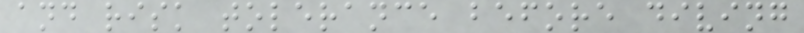and risk tolerance before diving
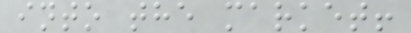into the market!
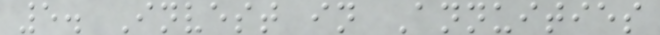5. Invest in Annuities
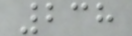238
